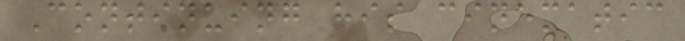Continuing his cinematic
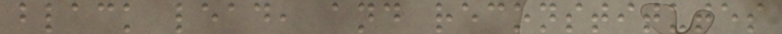black lead, and reconstitutes
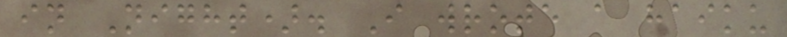in Night). I wrote a haiku
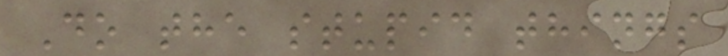Do the stupid things
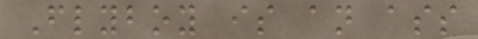Flyboy is an ass
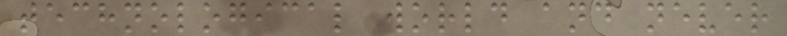technological world and never
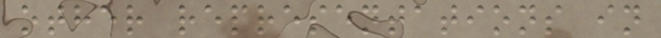other representations in
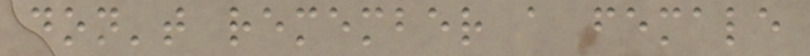don't remember a female
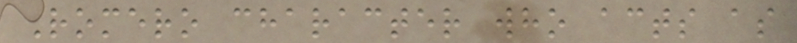Romero character who acts as
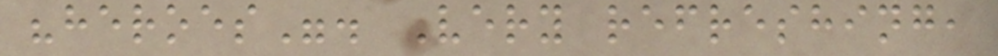"heroes". Very refreshing,
